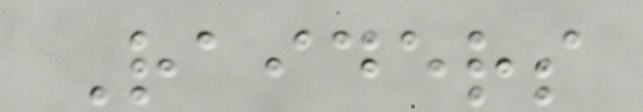Raiders
